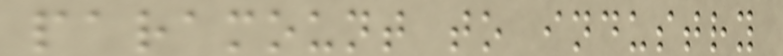paramount to industry
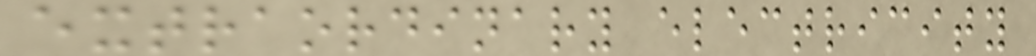extraordinary electricity
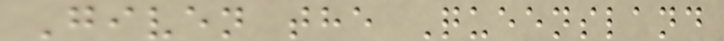Given the Queensland
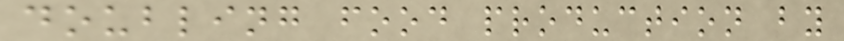doubling food production by
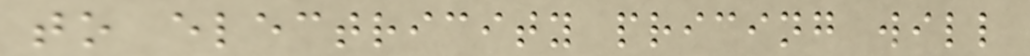to electricity pricing will
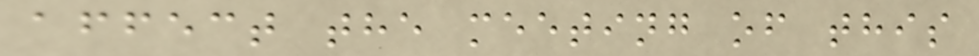affect the meeting of this
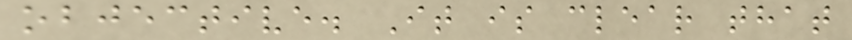objective. It is clear that
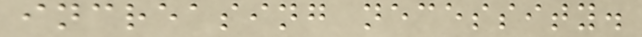increasing necessity.
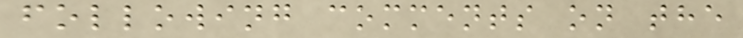following comments on the
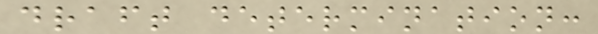draft determination:
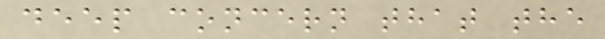deep concern that the
